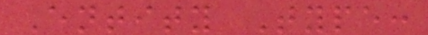Entity Type:
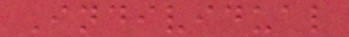Individual
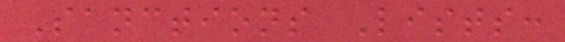Sanctions Lists:
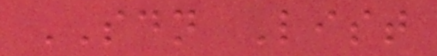SDN List
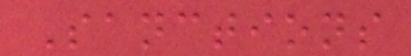Sanctions
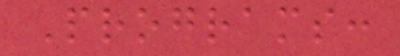Programs:
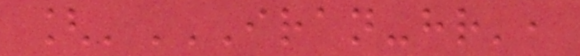['IRAN-HR',
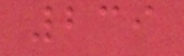239
